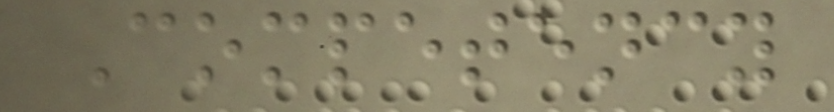Competency
